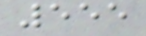555
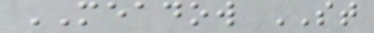MEADOW ST
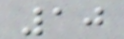10
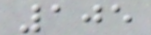105
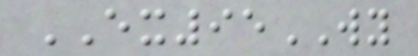EX95WY
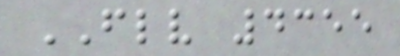FLV 4355
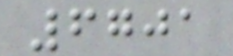6701
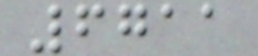6711
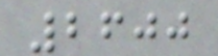2600
